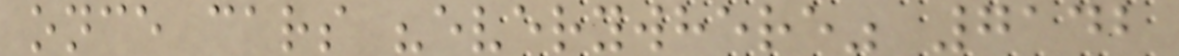once cars "everywhere" 7142
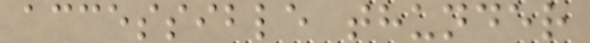accessible thunder
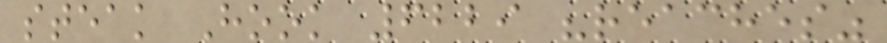steak Hook 6229 "reaches"
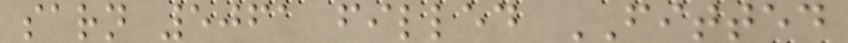sarn 5061 filled FITTED
